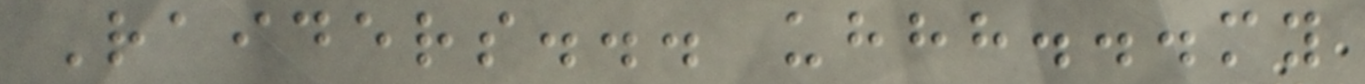Raiders... uhhh...my
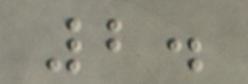2.
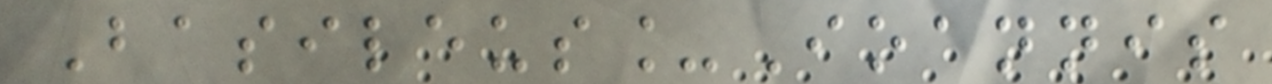Basileus_Ioannis
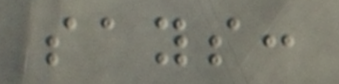says:
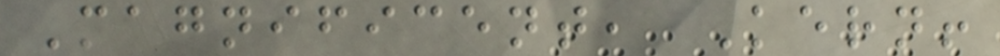Magnificent, Kern!
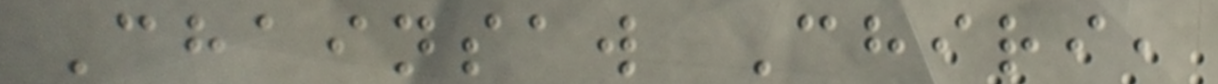Chainsaw Chiri,
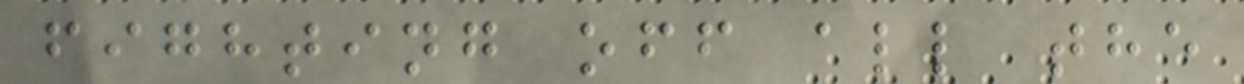fighting off all the
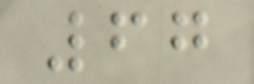67
